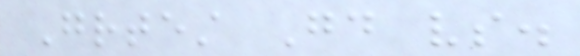Greatest Good vs.
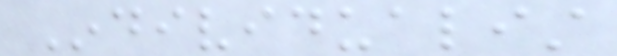Individualist
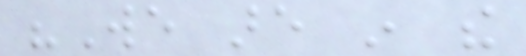"We are in the
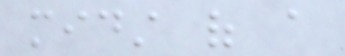midst of a
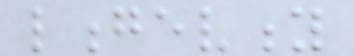longevity
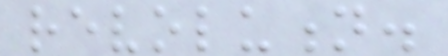revolution.
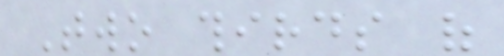Two thirds of
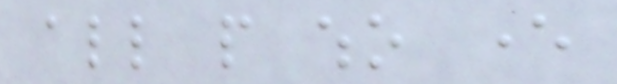all people who ever
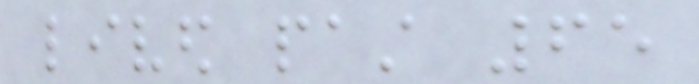lived past 65
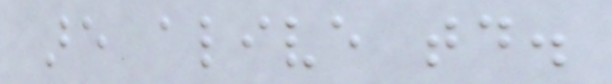are alive today.
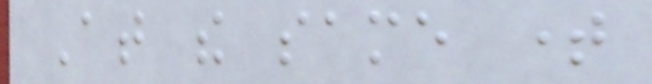At the same time
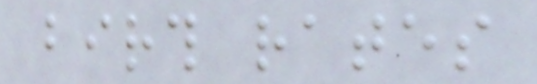birth rates
